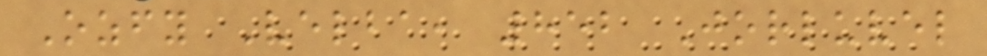Ozfy Velba, 852 Jorluvel
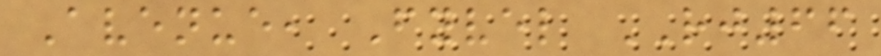Avenue, Fyvel RJ66
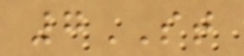7ST
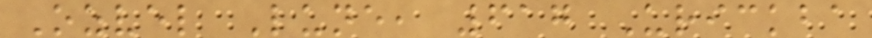Ozvel Lune, 617 Urickba
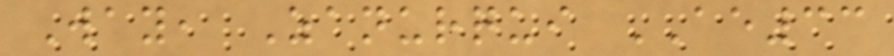Way, Zanurqui AE33
